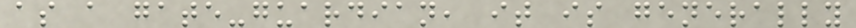as a gate-guardian, it is generally
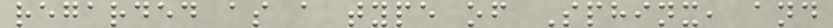regarded as a type of Sphinx, and
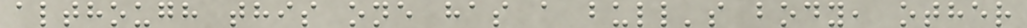although this one has a bull's body, other
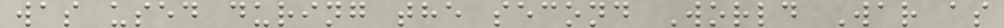was used during the second World War as
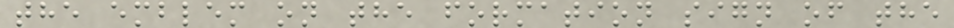the emblem on the formation sign of the
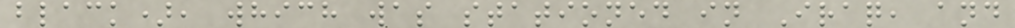black), which was stationed in Iraq, and
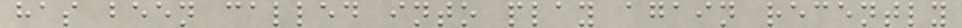has been called into play again recently
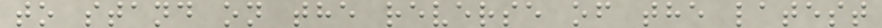to stand on the reverse of the latest
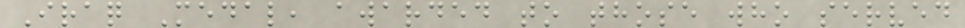Iraq Medal, awarded to those who served
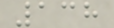138
